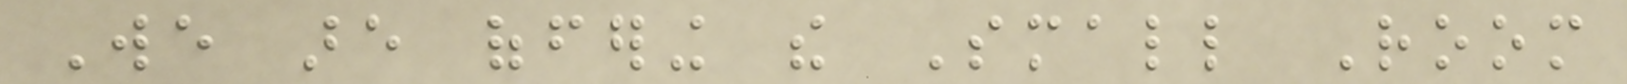We are offering the Small Room
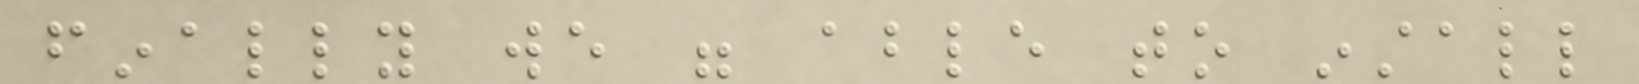finally we were able to install
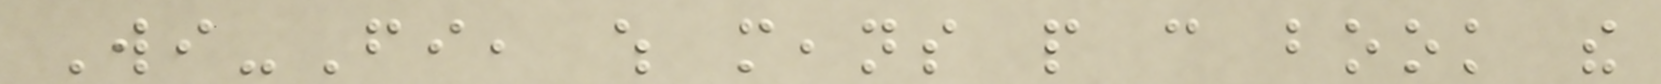Wi-Fi, which means people can book the
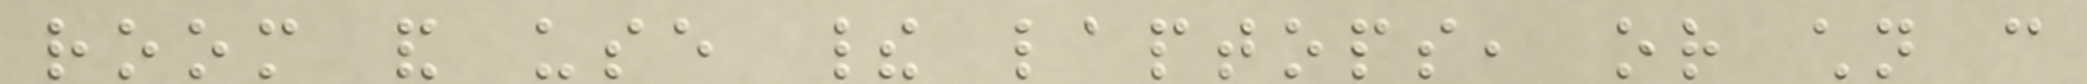room and use their laptops, or children can
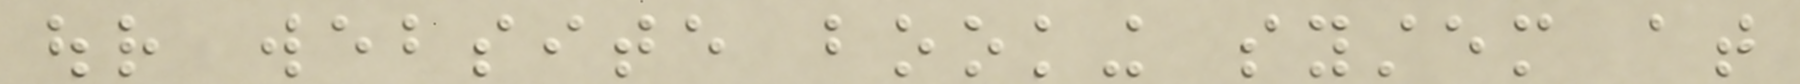our website booking system at
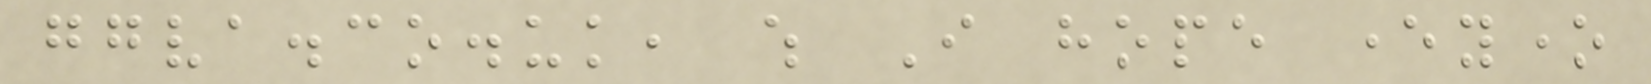ggva.co.uk, which I hope everyone
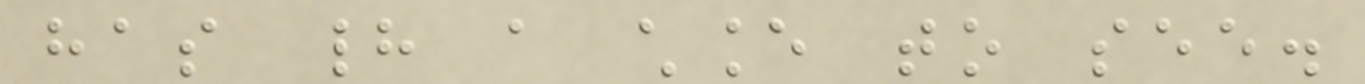has had a chance to see.
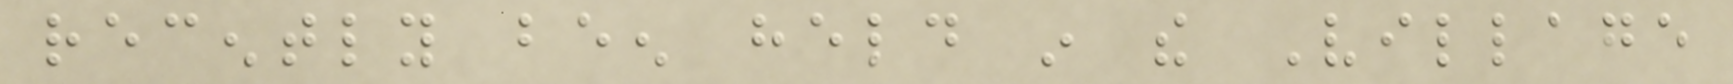recently been held in the Village
